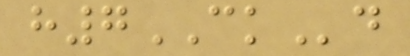h7CKd
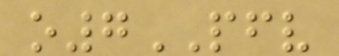o7PFV
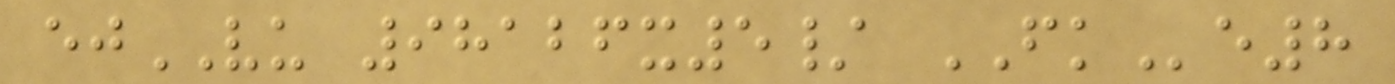ejVU 98126x5/ FKe8
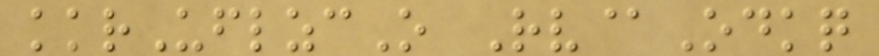kkrUflzcO Rv@Odkq
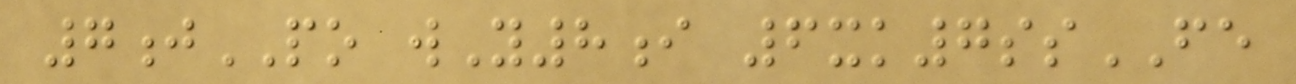7jPO wY8i 6xk7ssFE
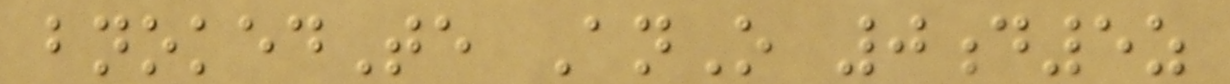bnokedTe AnO 0d5z
